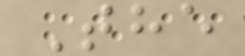The
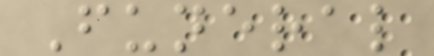Funeral
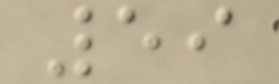59
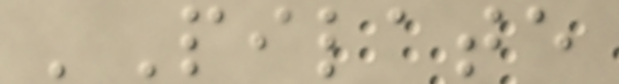'Pilate
